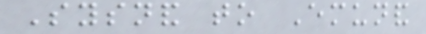Sysnand to Emunand
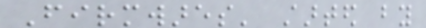Firmwares' started by
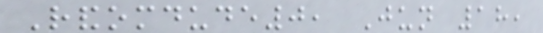Randomdude0, Jun 18,
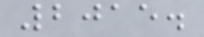2015.
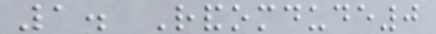1. Randomdude0
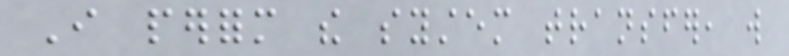I perform the system transfer, will
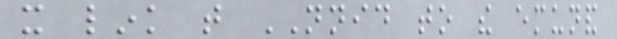it link that NNID to the emunand
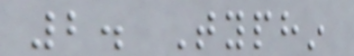2. Typhin
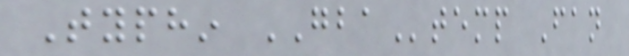Typhin GBAtemp Fan
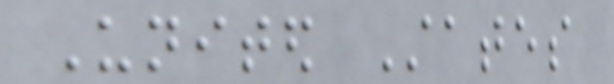United States
